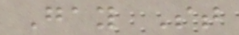Gay St
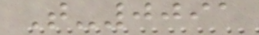T-0091
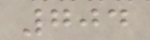704
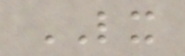LX
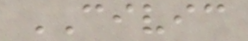CIVIC
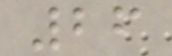26
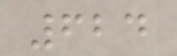624
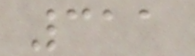311
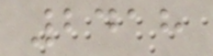2418
